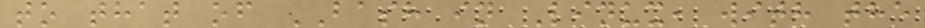to that of BASH in Linux, with the
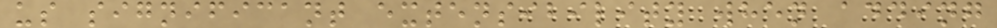us significant extensibility when adding
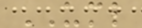UML
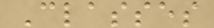Classes
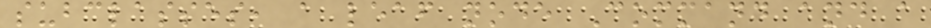subclasses, a leaf node Command and a
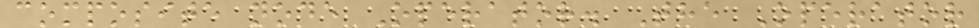composite node Operator. The Operator
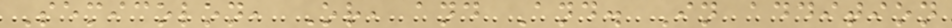Semicolon, Or, and And. In addition
